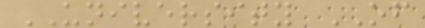UNIVERSITY OF
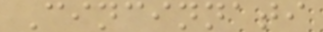Cincinnati
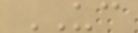UC
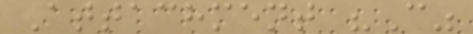Attachment "C"
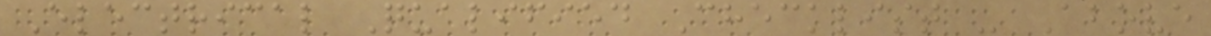Electrical Qualified Checklist - Above
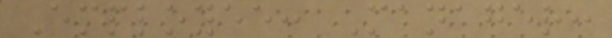Employee: Manager:
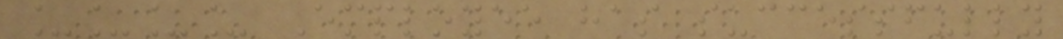____ Employee has successfully
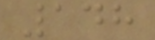148
